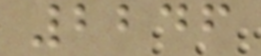2246
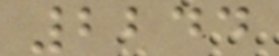2244
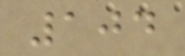104
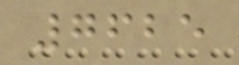7625
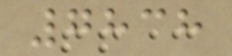7838
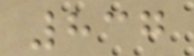837
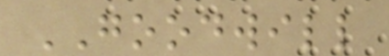GOODWILL
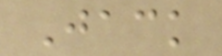Jack
